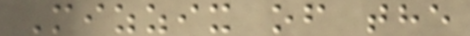Mizzix of the
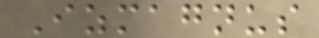Izmagnus
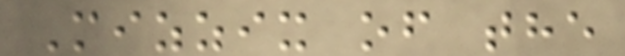Mizzix of the
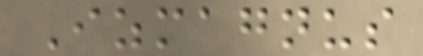Izmagnus
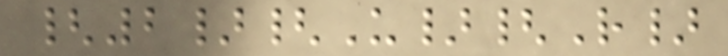{2}{U}{R}
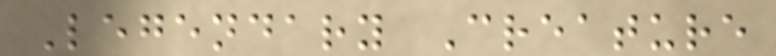Legendary Creature
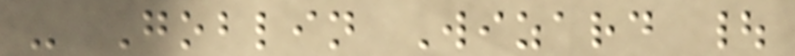- Goblin Wizard |
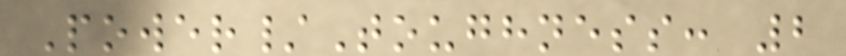Power/Toughness: 2
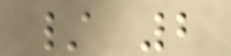/ 2
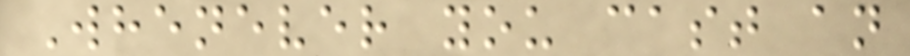Whenever you cast an
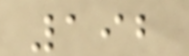192
